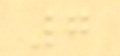7
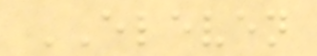ELEVEN
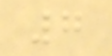7
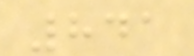841
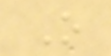O
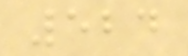524
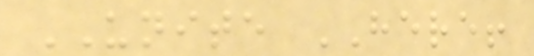UNITE HERE!
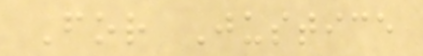For Justice
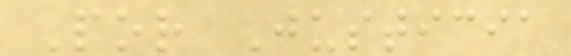Por Justicia
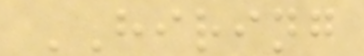HIRING
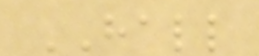HALL
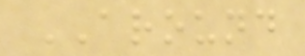AROUND
